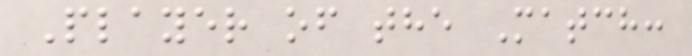Player of the Match:
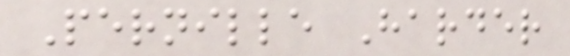Pernille Harder
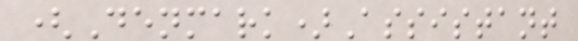(Denmark)Assistant
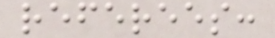referees:
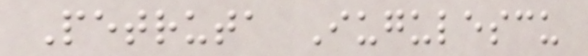Petruta Iugulescu
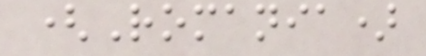(Romania)
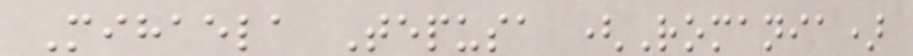Mihaela Tepusa (Romania)
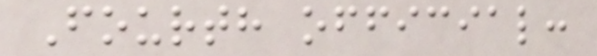Fourth official:
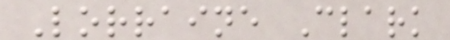Lorraine Clark
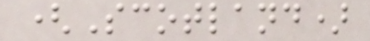(Scotland)
